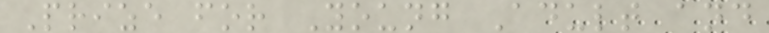Prize for Young Adult and
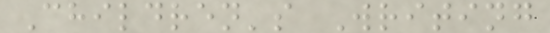Children's Writing
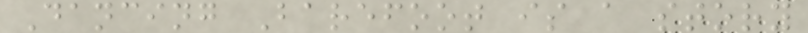Dancing Barefoot is a story
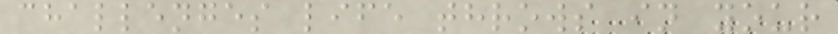challenges life throws in your
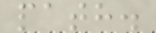path.
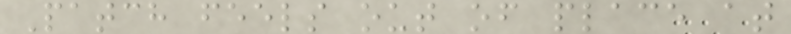Patch feels out of place at
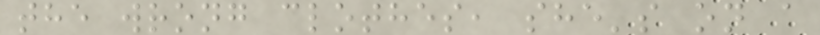the wrong clothes, she's on a
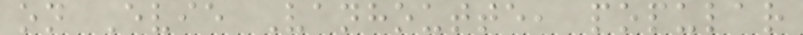on Evie Vanhoutte, popular
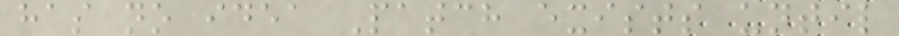has no idea Patch exists until
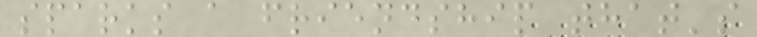sparks a friendship that's
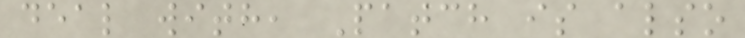deal with, Patch is also
